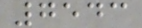7543
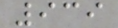939
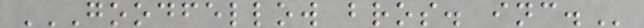GOODFELLOW BROS. INC.
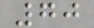70
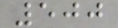500
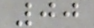00
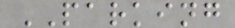PARKING
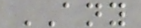ANY
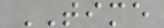TIME
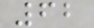62
